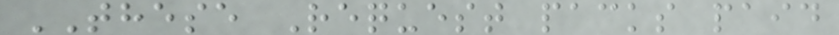THESE Request packs paid
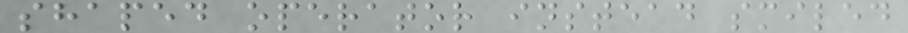shaped operator instead smiled
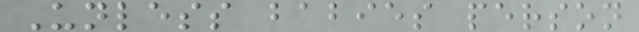Unless babies person
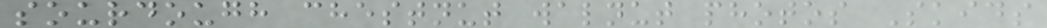sourdough chestnut walnut photos Skids
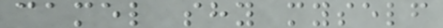camel shy myself
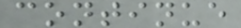continue
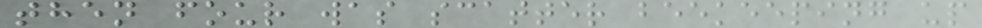then four was scatter beekeeping up
